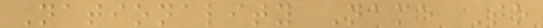Nationality Name To
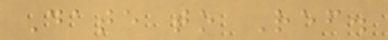Date to Ref.
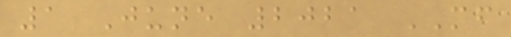1 June 2021 MF
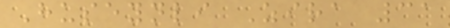Huseynli Zira 31
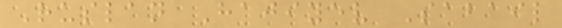Ruslan Hajiyev Sabail
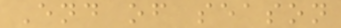End of season
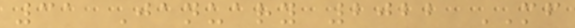31 January 2022 MF
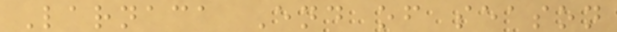Larnaca End of season
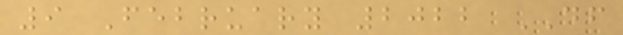9 February 2022 DF
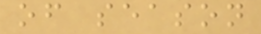of season
